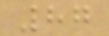87
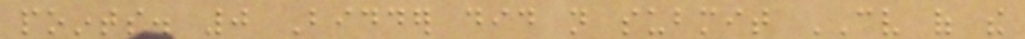points. 0 Bidder did not submit CV of the
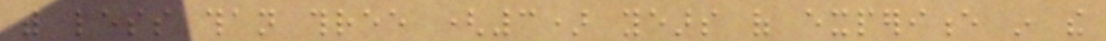with less than three (3) years of experience in the
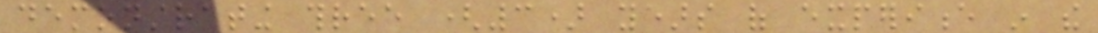demonstrating three (3) years of experience in the
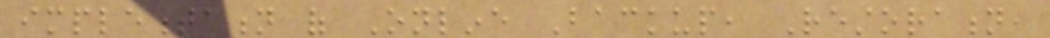implementation of Online Backup, Restoration,
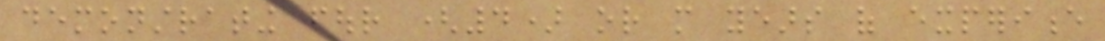demonstrating four (4) or more years of experience
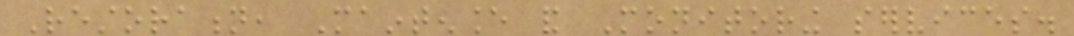Restoration, Maintenance and Monitoring services.
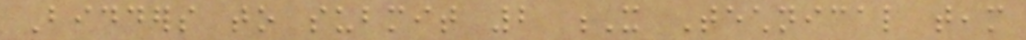Bidders to submit 2 X Technical team
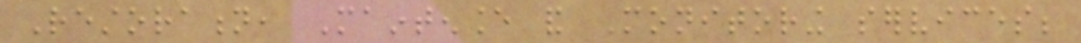Restoration, Maintenance and Monitoring services;
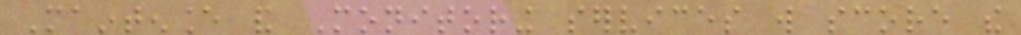Maintenance and Monitoring services will score the
